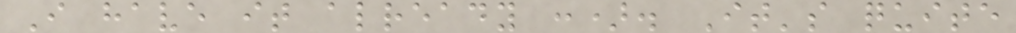I have it already :). It's quite
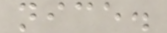nice.
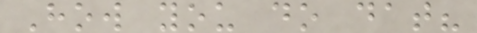How you do dat?
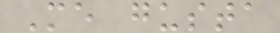Me gusta
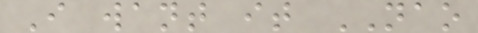I want it NAO
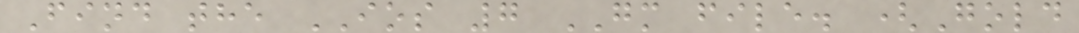Find the IOS 7 GM file. (Gold
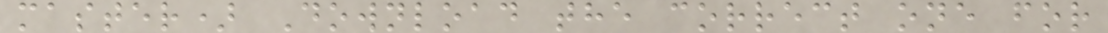master) Download the correct one for
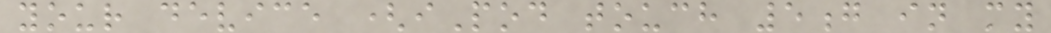your device (iPod touch 5g in my
